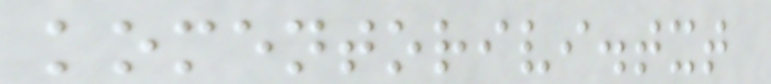komentorivi.txt
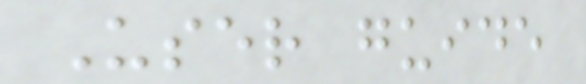User guide
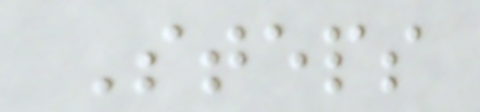Steps
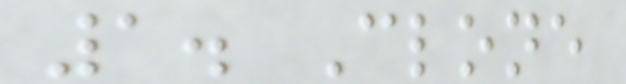1. Clone
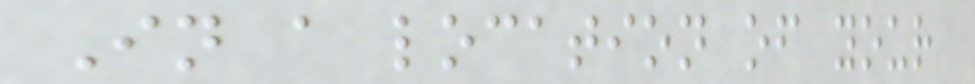In a location of your
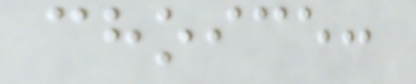choice:
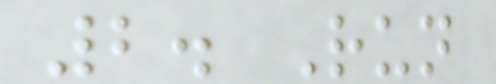2. Run
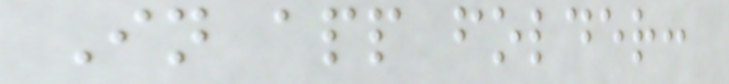In app folder:
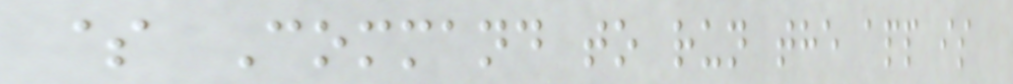$ Command to run the app is
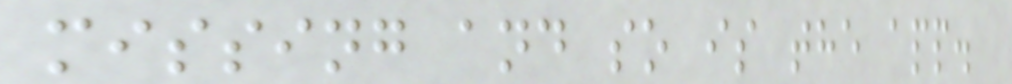missing and so is the app.
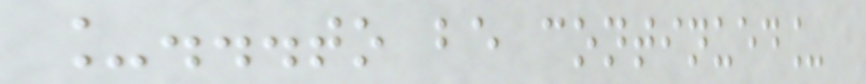_...to be continued_
